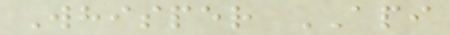Whisper API
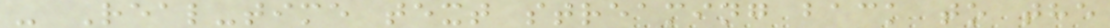- Real-time text streaming back to the
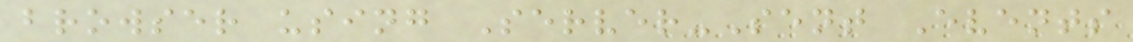browser using Server-Sent Events
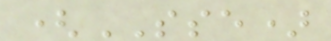(SSE)
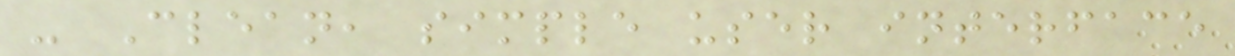- Clean, simple user interface
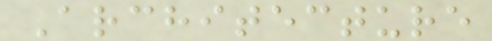Architecture
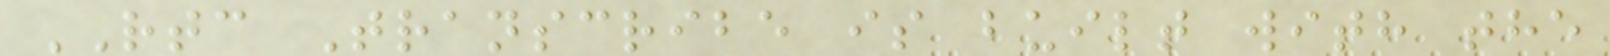RTC Transcribe is built with the
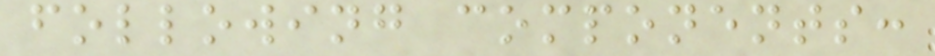following components:
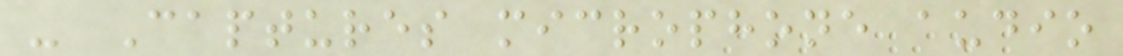- Captures microphone audio
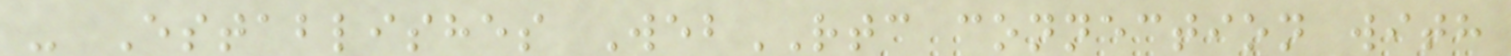- Establishes WebRTC connection with
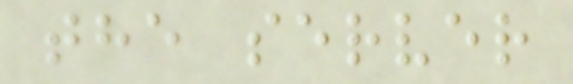the server
